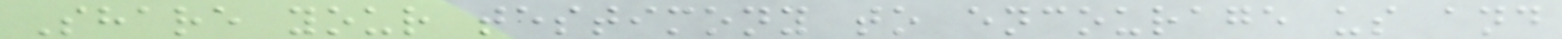Share your testimony to encourage us and
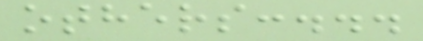others:...
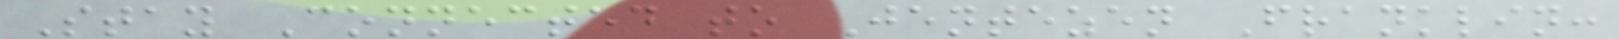Stay Connected to Jentezen Franklin:
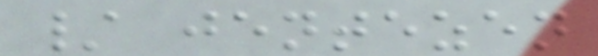/ jentezen
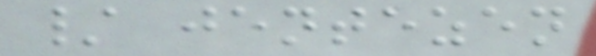/ jentezen
